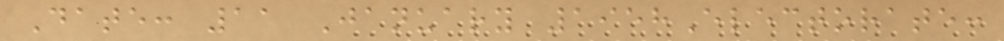Date: 11 January 1958Electorate:
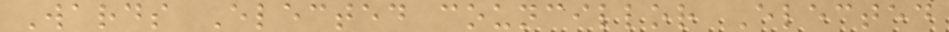Wards Elected councillor Elected
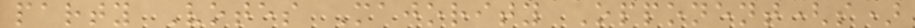party Votes Majority Opponent(s)
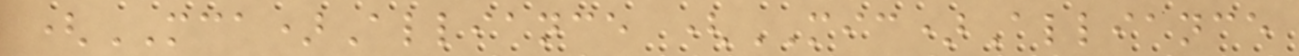(MCA)Alliance (MIC)Alliance
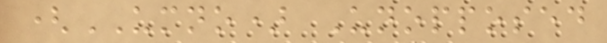(UMNO) Unopposed
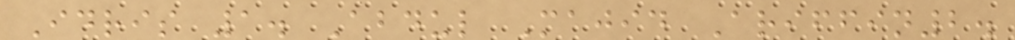Idris 1. Abdul Majid Ariffin2.
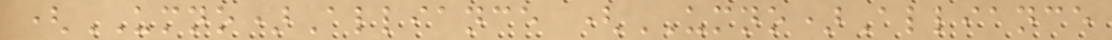(UMNO)Alliance (UMNO)Alliance
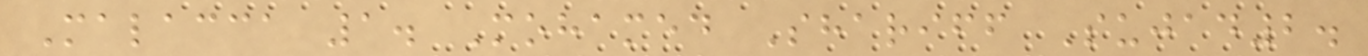Malacca 1. Mohamed Shariff Sujad2.
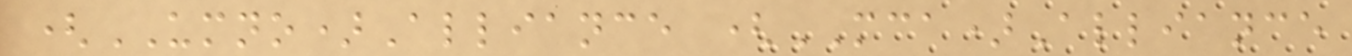(UMNO)Alliance (MCA)Alliance
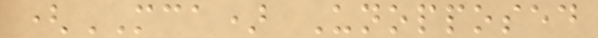(MCA) Unopposed
